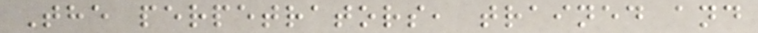The perpetrators, trained and
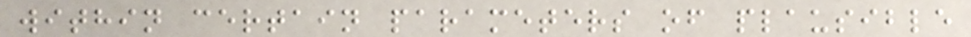within certain parameters of plausible
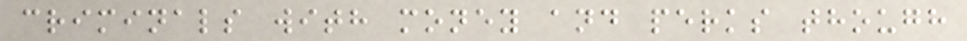criminals with money and perks though
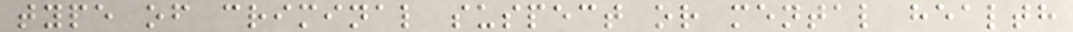type of criminal suspect or mental health
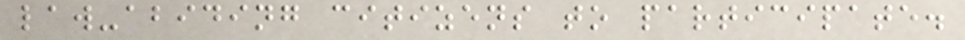law-abiding citizens to participate.
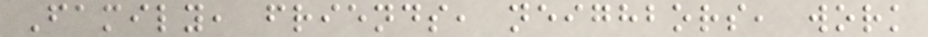Family, friends, neighbors, work
